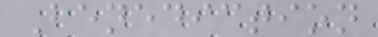Benediction
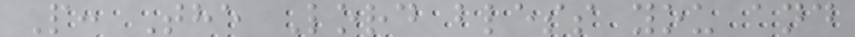P: The Lord bless you and
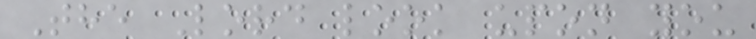The Lord look upon you
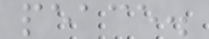peace.
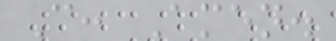C: Amen.
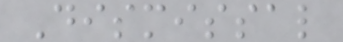Dismissal
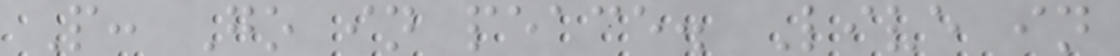P: Go in peace. Live in
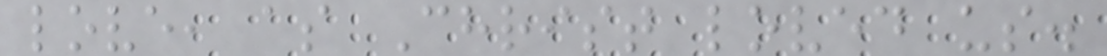love, as Christ loved us.
